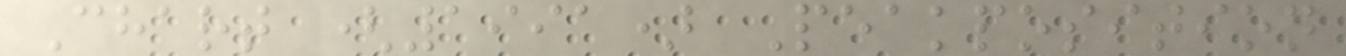Chart (1991) Peakposition
